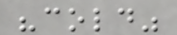"cold"
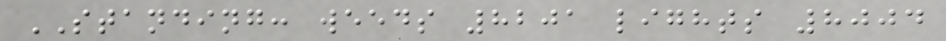STANDING: weeds 8201 lights 8004
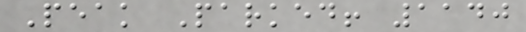Peak Parked! 1140
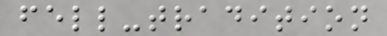fell-tradition
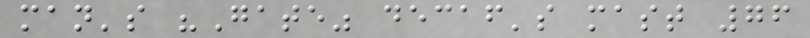man's "Gate" decaf's mast 76
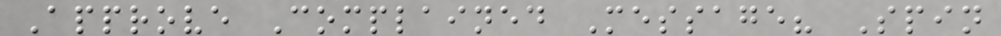Approve Complained Message? Spin
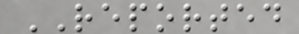REPORTED
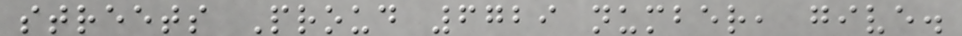streets Proud 6729 number, give.
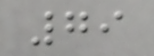79
